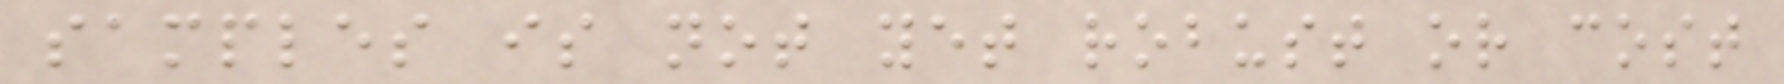samples is not yet robust or cost
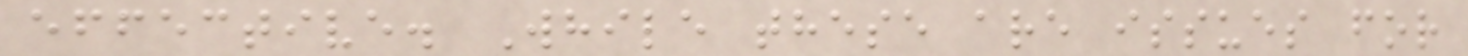effective. While these are issues for
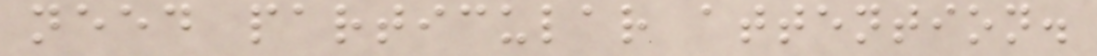need particular attention.
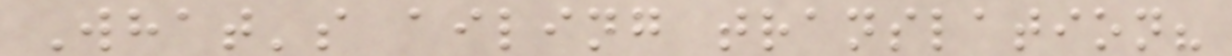What's ailing translation?
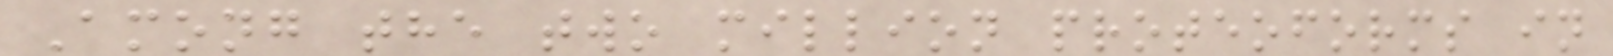Among the two million proteoforms in
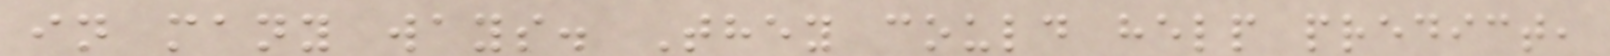in many ways. They could help predict,
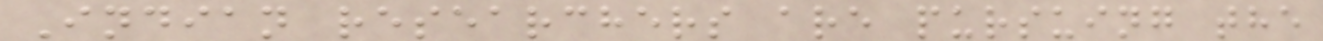Indian researchers are pursuing the
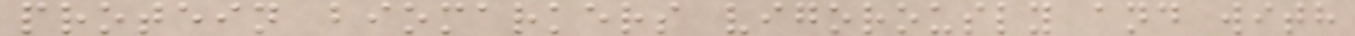protein biomarkers vigorously and with
